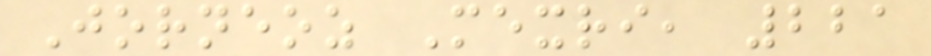Jorneoz Mexri, 221
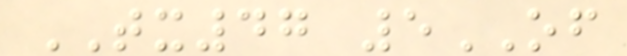TX47 5OF
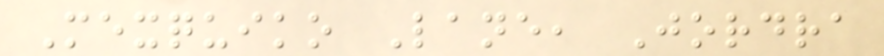Mexquiko Lane, Jordra
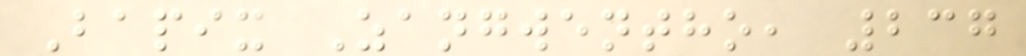Bapix Zangwentho, 237
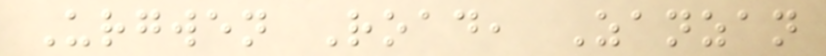Urgwen Road, Zanzan
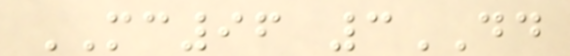MC96 3DD
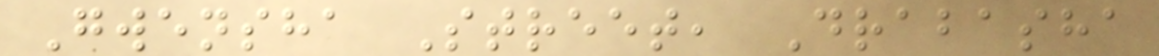Gwensha Street, Drabasha
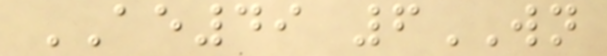AE49 6WN
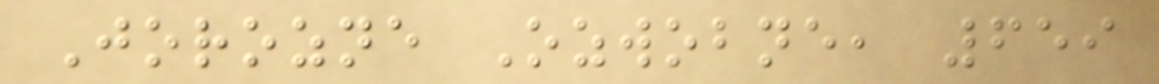Jorozne Ozwobne, 659
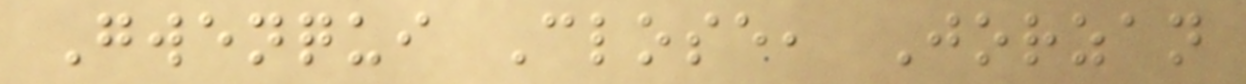Gwenqui Close, Jorzan
